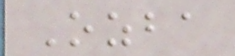Ozba
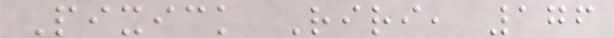Pixick Riri, 176
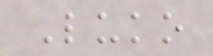Luko
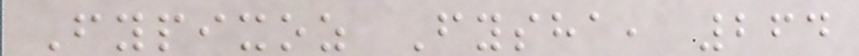Fypixoz Fysha, 264
